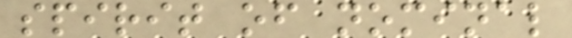spirit of nominal
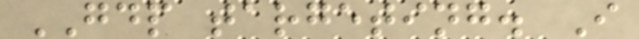GDP targeting. I
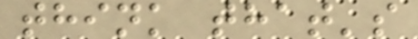think that's
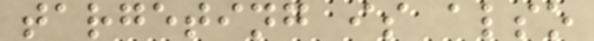targeting is also
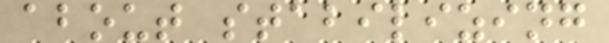about stabilizing
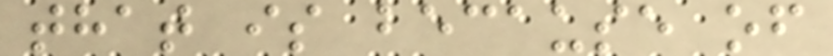that is because of
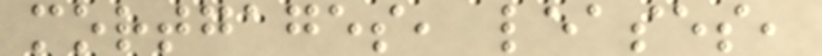mortgages, leases,
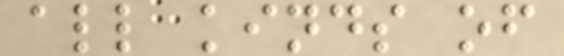all kinds of
